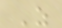As
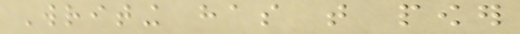Writing has that power
